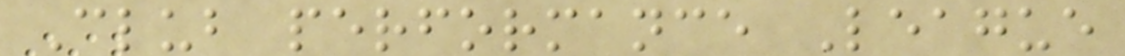Club performance League
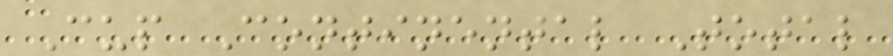Cup Continental Total
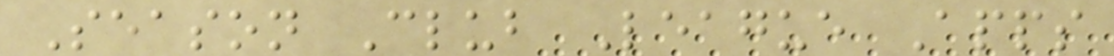Season Club League Apps
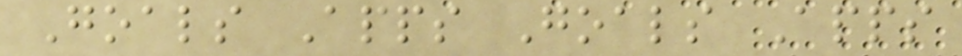Goals Apps Goals Apps
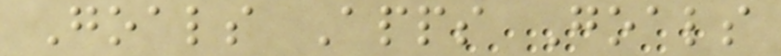Goals Apps Goals
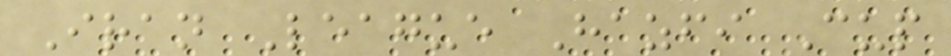Iran League Hazfi Cup
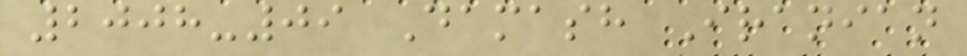2008-09 Damash Iranian
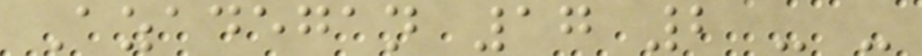Azadegan 17 2 - -
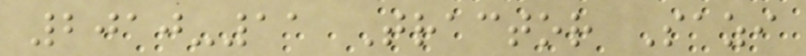2010-11 Tractor Sazi
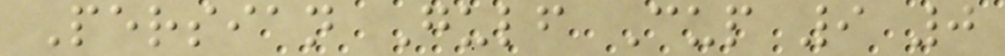Persian Gulf Cup 9 0
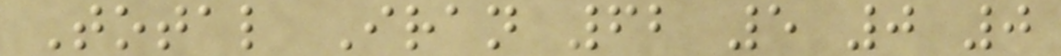Total Iran 62 5 0 0
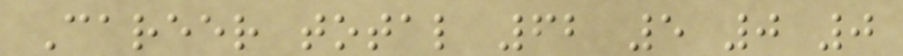Career total 62 5 0 0
